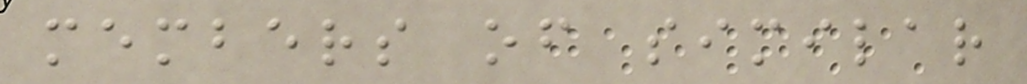members of similar
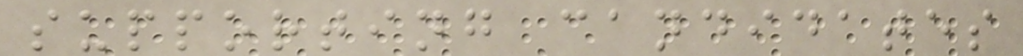supporting candidates
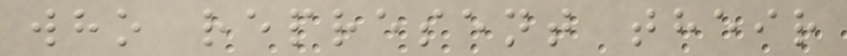who represent their
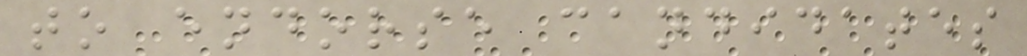to endorse candidates
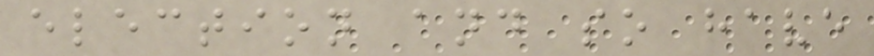election and so have
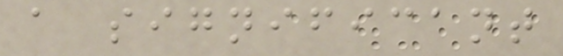a significant
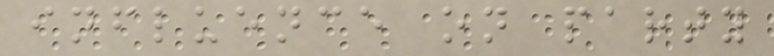influence on party
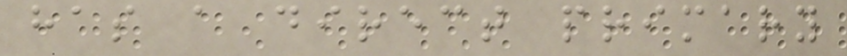has a direct primary
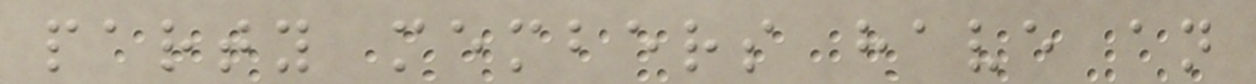party members have an
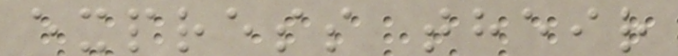express their
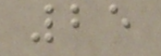25
